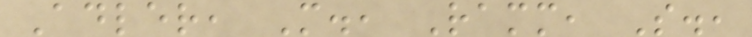Adler, M., Ramm, S.,
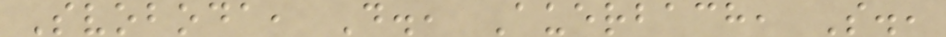Svoboda, D., Auerbach, S.,
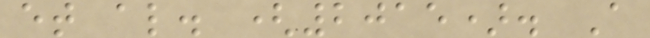et al. (2015). A
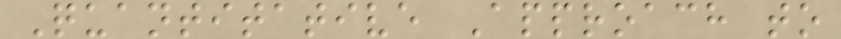Quantitative Approach to
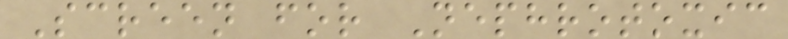Screen for Nephrotoxic
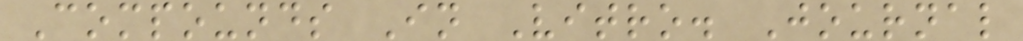Compounds In Vitro. Journal
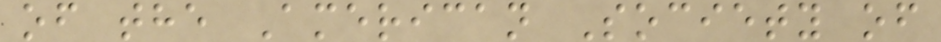of the American Society of
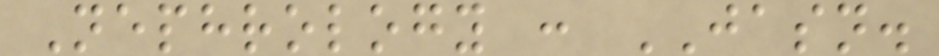Nephrology : JASN.
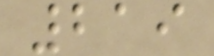219
